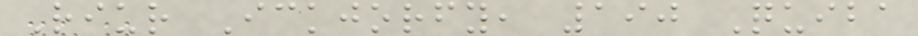Riur Ickjorfy, 190 Quiba
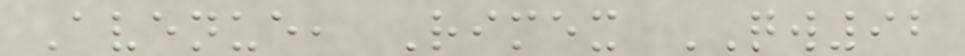Avenue, Rimex QW92
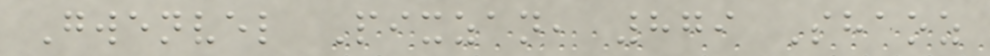Gwenvel Pixzan, 879 Shaoz
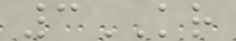3KR
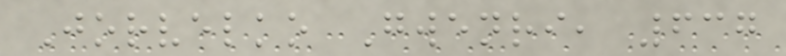Jorvelko Gwenri, 637
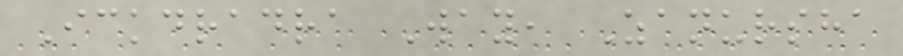Ickdradra Way, Zanursha
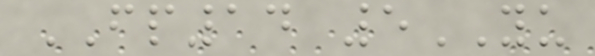FP14 5YU
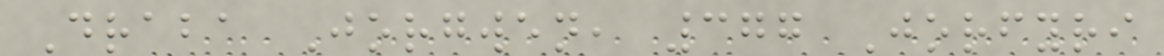Draba Jorgwen, 377 Jorfyri
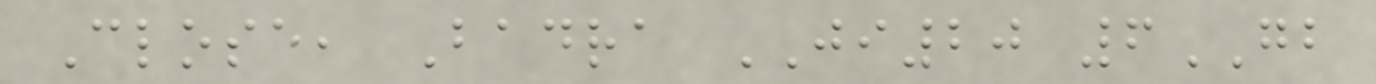Close, Badra JI20 6GB
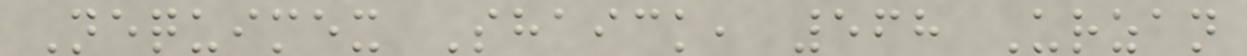Nequimex Shaick, 568 Urzan
